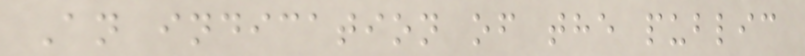An indication of the public
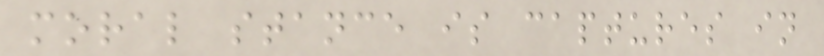moral stance is captures in
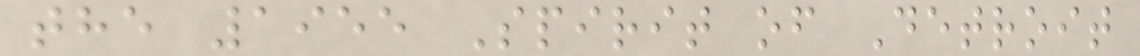the 1955 Spirit of Detroit
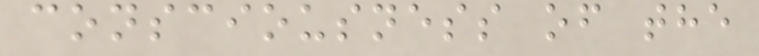consciousness of the
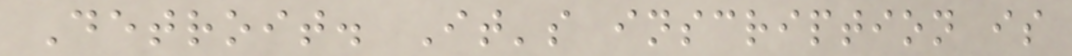Detroit. It's inscription is
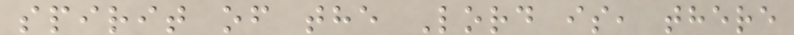spirit of the Lord is, there
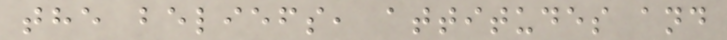the beliefs, attitudes and
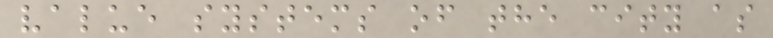value systems of the city as
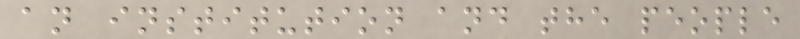an institution and the people
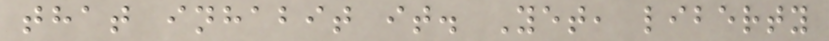that inhabit it. Yet, liberty
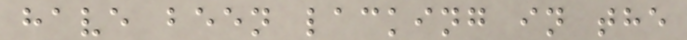have been lacking in the
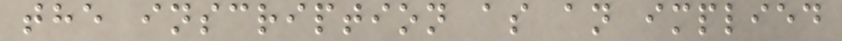the inscription as an implied
